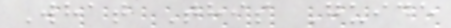What This Guide
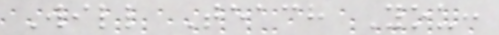Will Teach You:
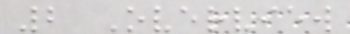2 Overview
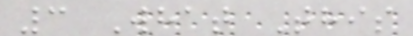3 What This
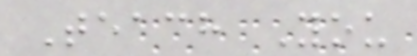Teach You
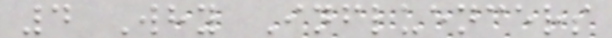4 Why Influencers
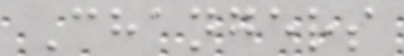Changers
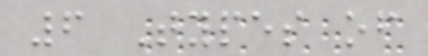6 Types of
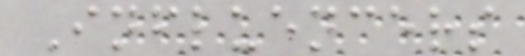Influencers
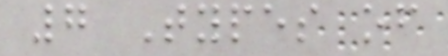7 Types of
